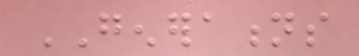GENERATIONS
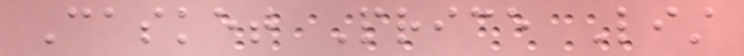Casket Price List
